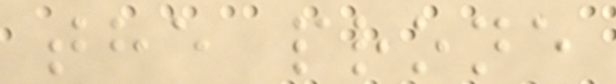the prone
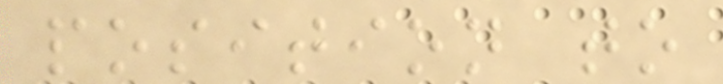position to
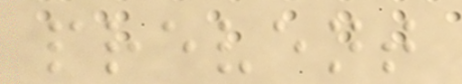prevent
